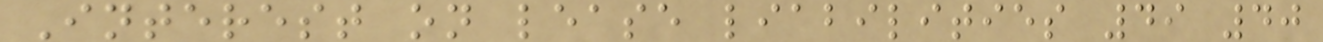Interest on lease liabilities 49 40
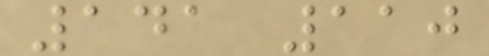141 110
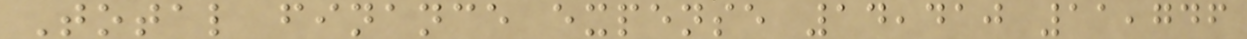Total finance expense 14,410 11,746
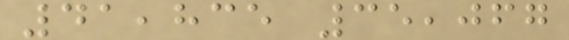41,835 35,067
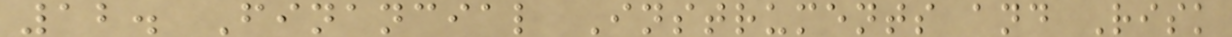12. Financial Instruments and Risk
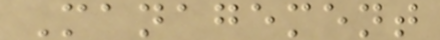Management
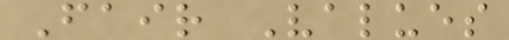Fair Values
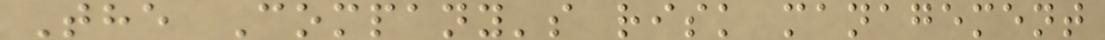The Company's risk management
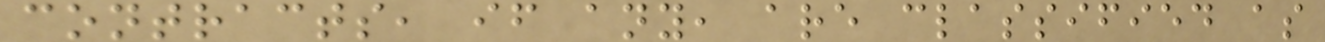contracts, if any, are classified as
